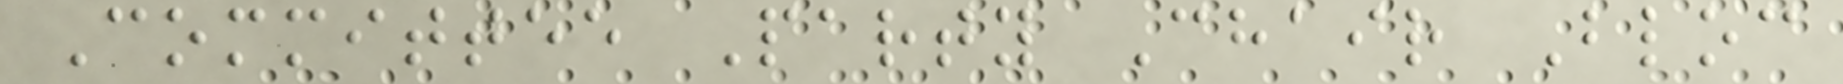Committee Party Chair Bloc
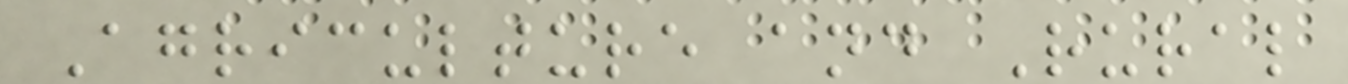Agriculture and Rural
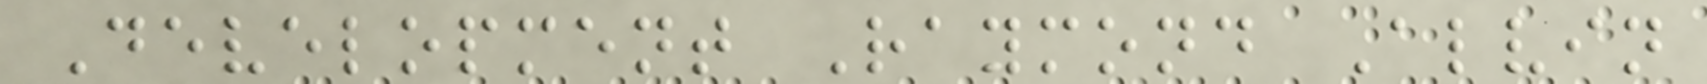Development Raymond Alvin
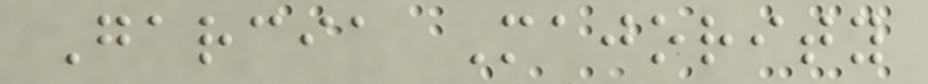Garcia Majority
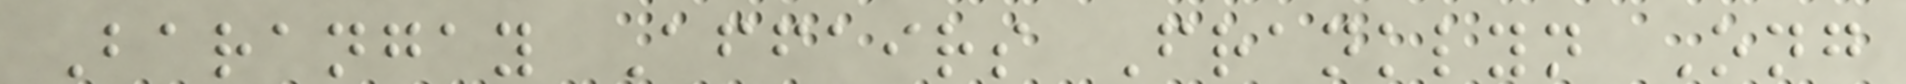Barangay Affairs Franklyn Ong
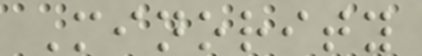Minority
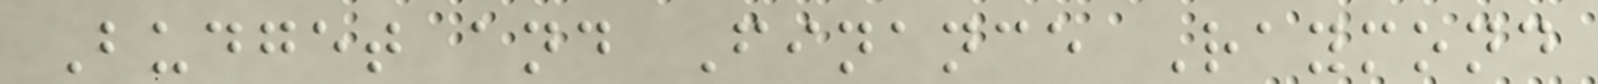Budget and Finance Raymond
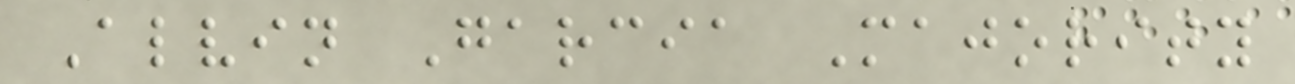Alvin Garcia Majority
